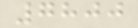7800
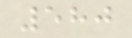580
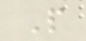P
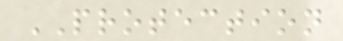PROTECTION
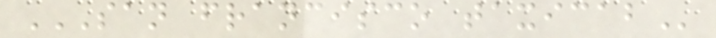SAN FRANCISCO TAXICAB
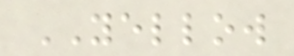YELLOW
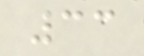33
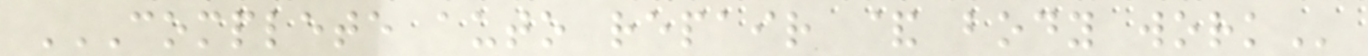COMPLETE AUTO REPAIR & BODY WORK
